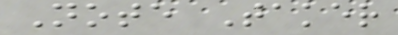Note Taker
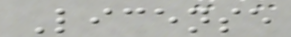License
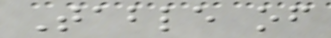Table of
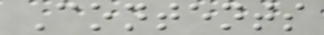Contents
